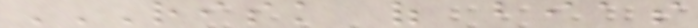RISK OF BIAS
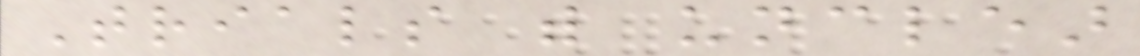Trials with unclear
